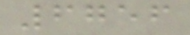6756
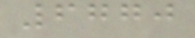6770
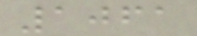1061
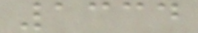1334
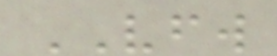VFW
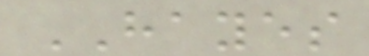HAYES
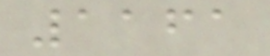1161
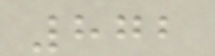872
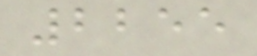2255
